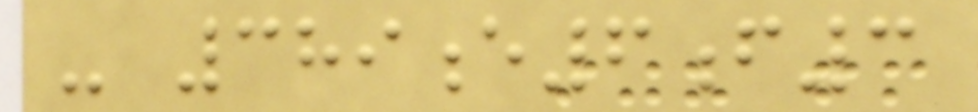- 389e6f3
